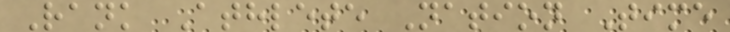Rank Athlete Nation Time
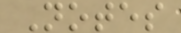Notes
